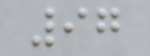97
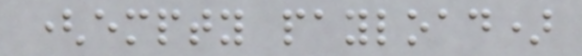(empty payload)
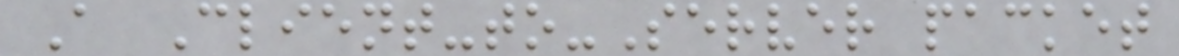A Client-to-Server packet
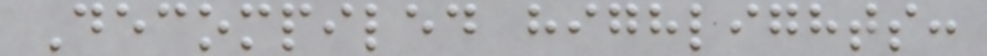Decompiled highlights:
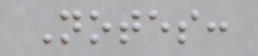Notes:
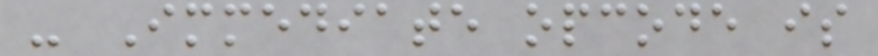- Immediate opcode is
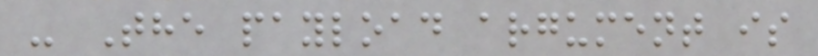- The payload argument is
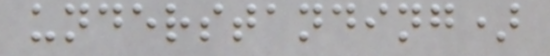understanding)
